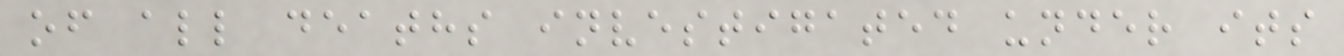of all deaths investigated under its
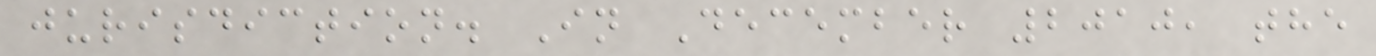jurisdiction. In December 2010, the
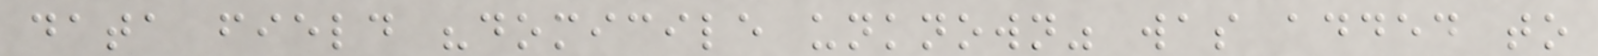data field "domicile unknown" was added to
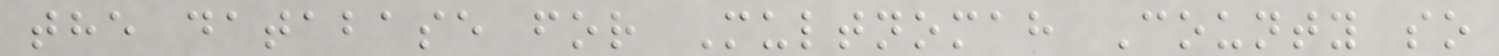the database for Multnomah County so
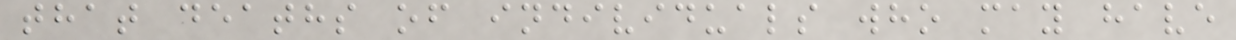that deaths of individuals who may have
